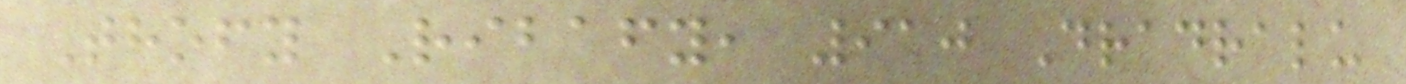Thofy Ribafy, 910 Dradralu
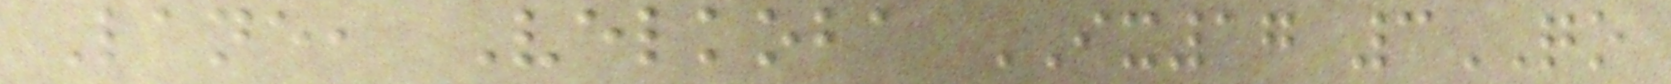Lane, Velkoba IX17 3QO
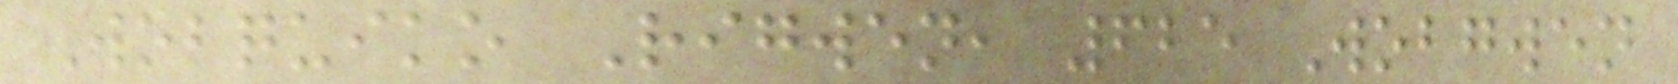Wobquiko Rigwen, 625 Wobgwen
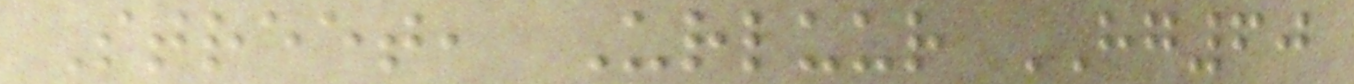Street, Urluur HG60
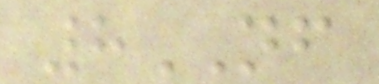8NF
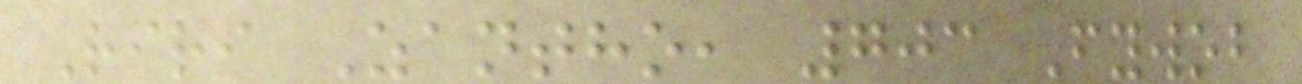Riri Zantho, 703 Fywob
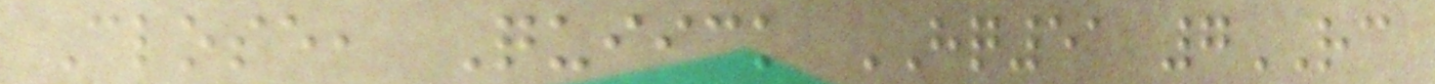Close, Quiick HQ51 7RC
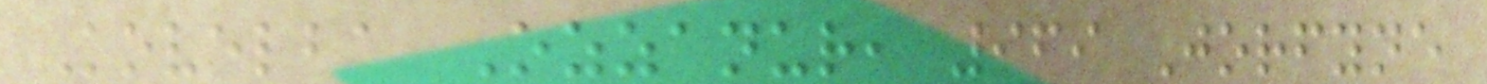Kovelba Ozzanur, 969 Jorfyne
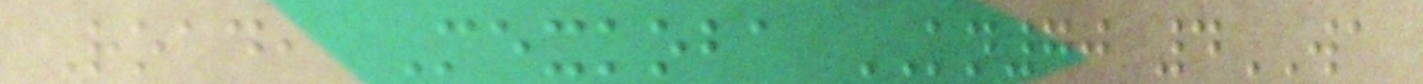Road, Mexkoba KN70 4WA
